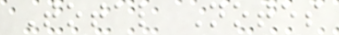Total Notes
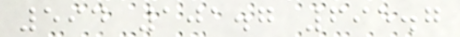594 101.7 695.7
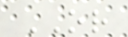OR
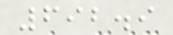692.9
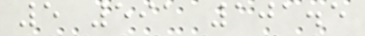5 591 101.5
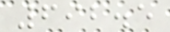692.5
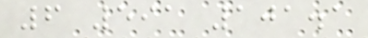6 591 101.1
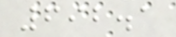692.1
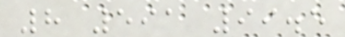8 591 99.5
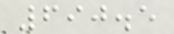690.5
